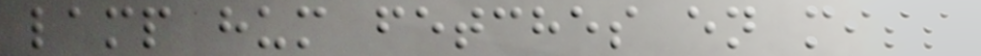lamp hum fetches en miss
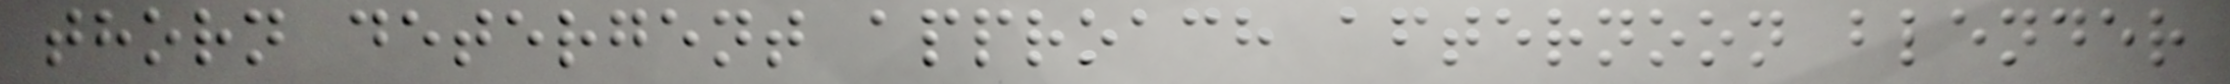thorn detergent approach afternoon blender
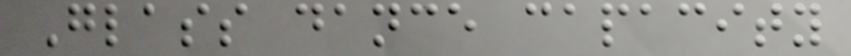Glass dance capacity
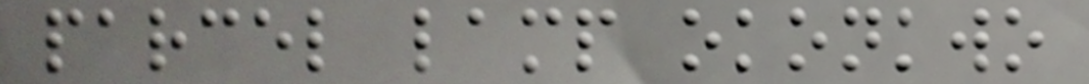parcel lamp okonkwo
